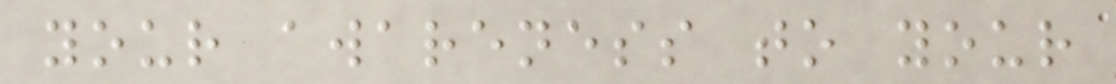your awareness to your
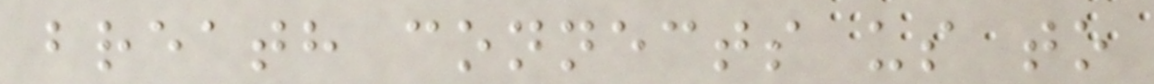breath connects us to
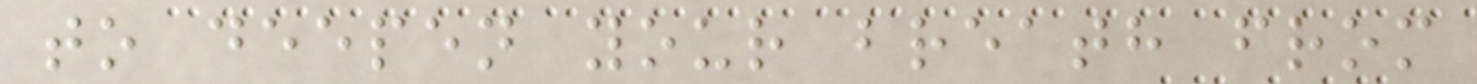to deepen your breath from
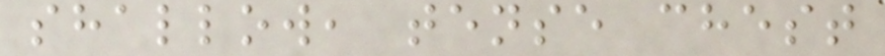shallow, tense chest
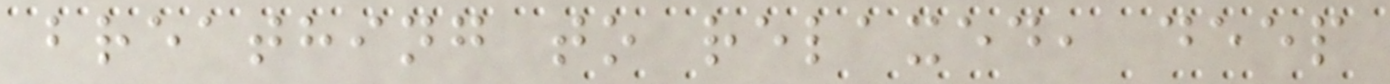breathing to relaxed, deep
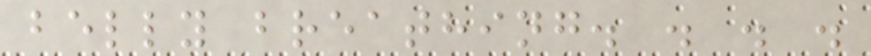belly breathing. . . .
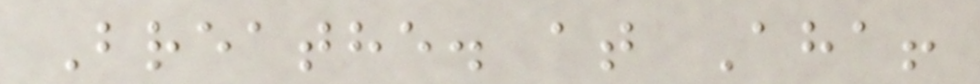Breathe. at Aha!
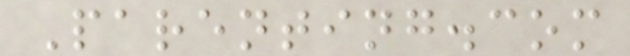Parenting.com
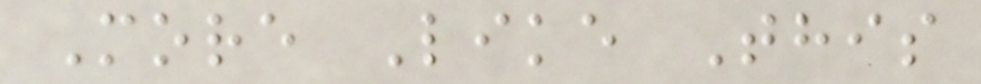More Like This
